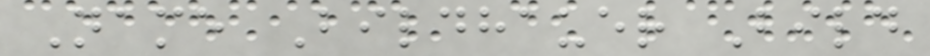Name Bildhauer Bild
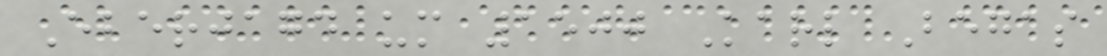Eberjagd um 1500 Karl Begas
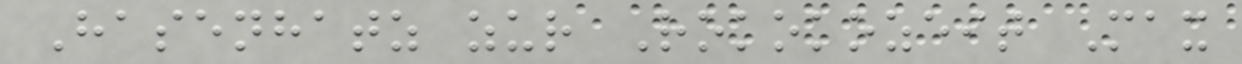Hasenhatz zur Rokokozeit Max
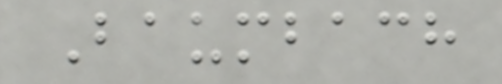Baumbach
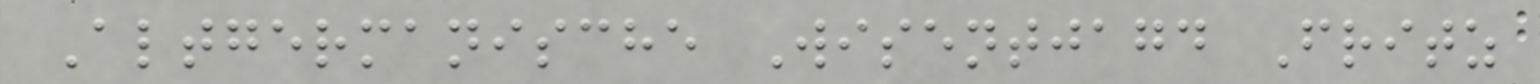Altgermanische Wisentjagd Fritz
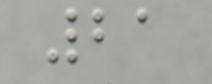21
